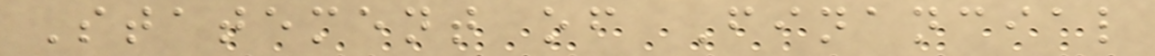Statement of Financial
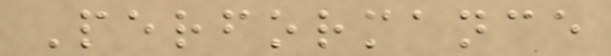Performance
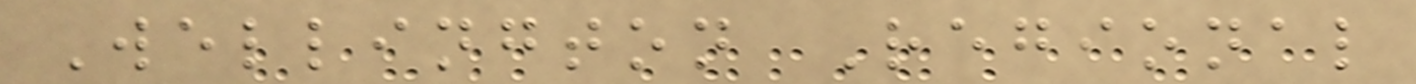Wellington Regional
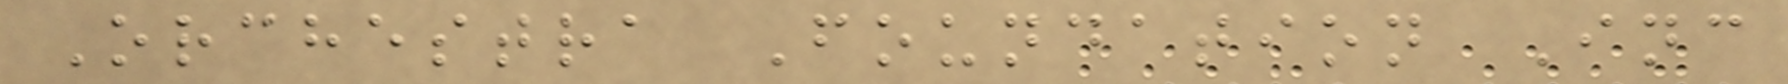Orchestra Foundation Inc
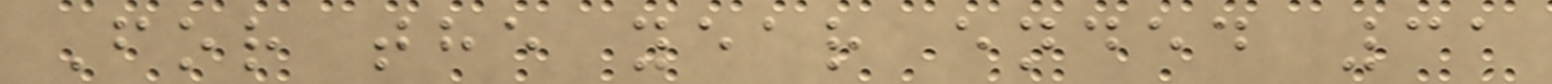For the year ended 31
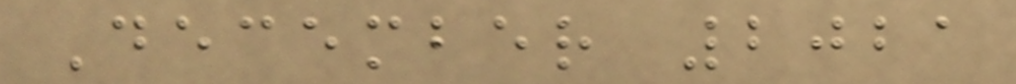December 2021
